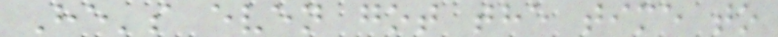He's even got the time to
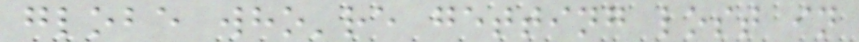globe who're getting lost in
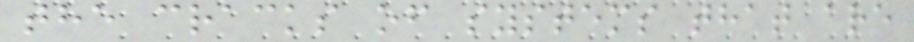the cracks of systems that are
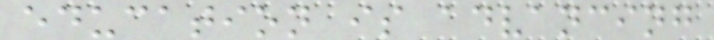education is advancing
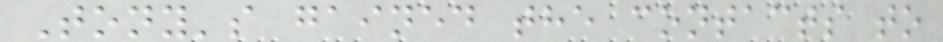Tony's gained the contacts to
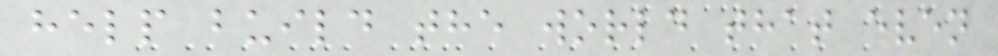help build the world that even
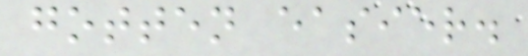gotten easier.
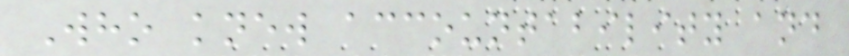Who knew accountability and
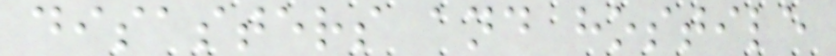disasters and hostile
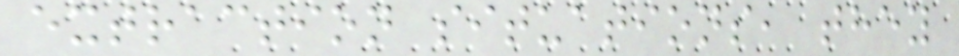extraction situations, they
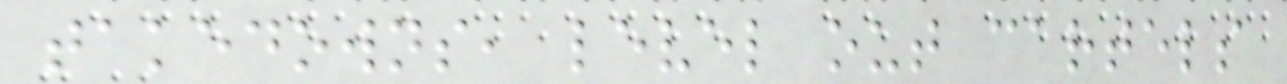takedowns, level out cartels
